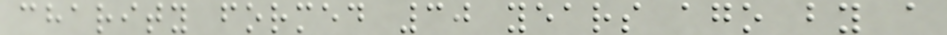charity formed 30 years ago by a
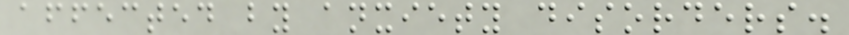affected by anxiety disorders.
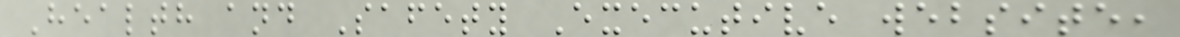Health and Safety Executive website,
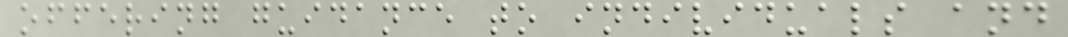offering guidance to individuals and
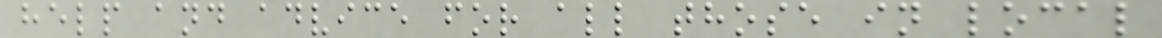help and advice for all those in local
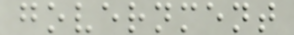government
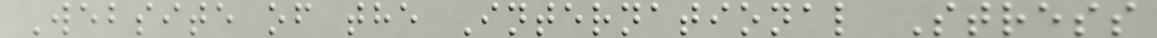Website of the International Stress
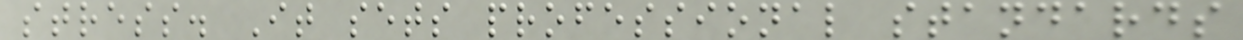stress. It sets professional standards
